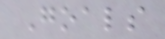Goals
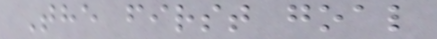The first goal
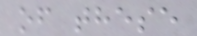of these
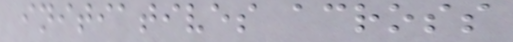initiatives across
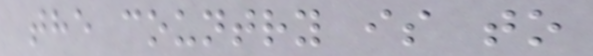the country is to
